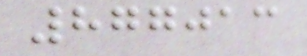877013
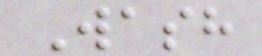Wash
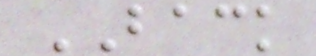BACK
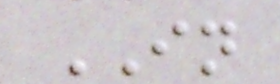IN
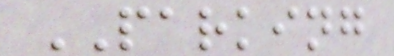PARKING
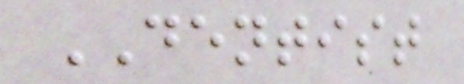DENTIST
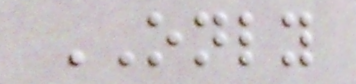ONLY
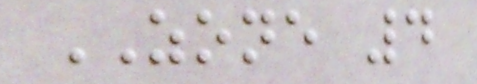ZONE 4
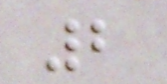2
